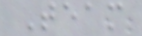Team
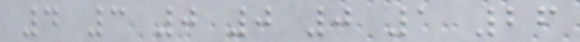4 3 0 0 0 1 26
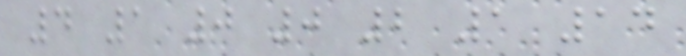4 1 0 0 2 1 14
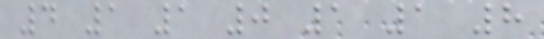4 1 1 0 1 1 8
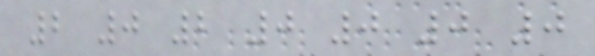2 0 2 0 0 0 0
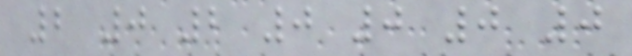2 0 2 0 0 0 0
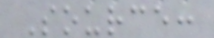Source:
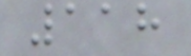118
